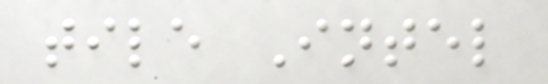tile Intel
